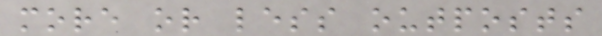more or less outposts
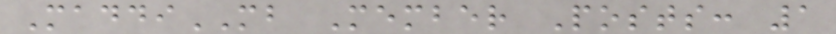MaddiMB Member Posts: 1
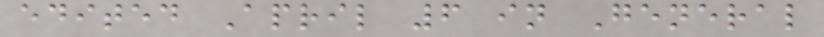edited April 6 in General
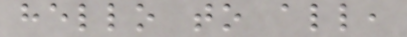hello to all,
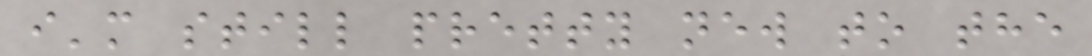i'm still pretty new to the
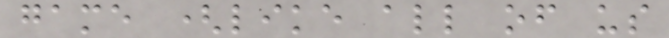game (like all of us
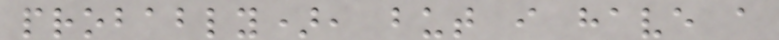probably), but i have a
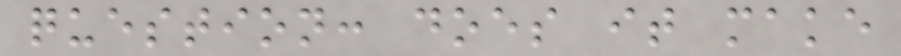question: does it make
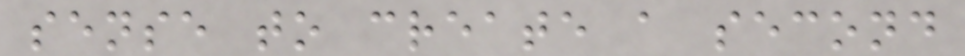sense to create a second
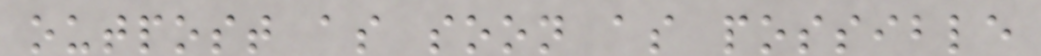outpost as soon as possible
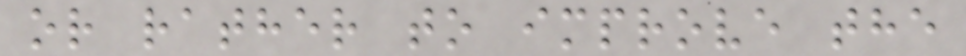or rather to improve the
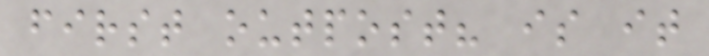first outpost? is it
